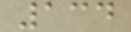134
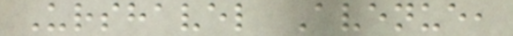Urshavel Avenue,
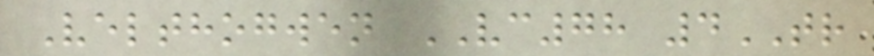Velthogwen VC78 4TR
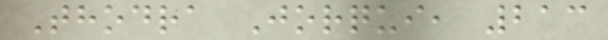Thodra Jorqui, 213
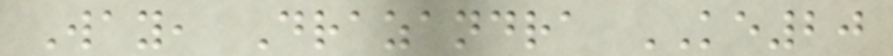Way, Drazandra KE20
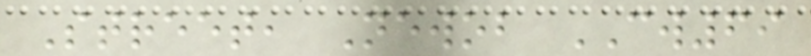Street, Newob CW69
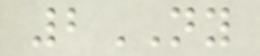2NY
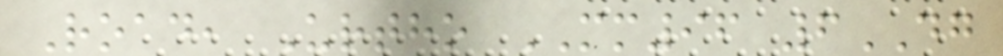Road, Urtho MM96 6DG
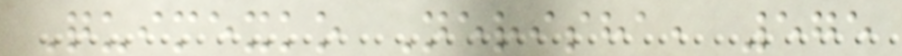Quimexko Nerisha, 575
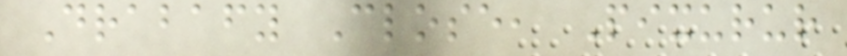Drabafy Close, Pixurur
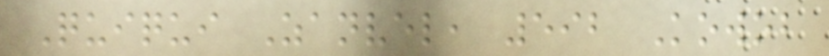Quiqui Zanvel, 592 Kowob
